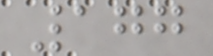177
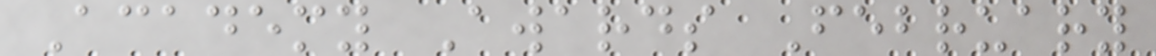Academy Awards February
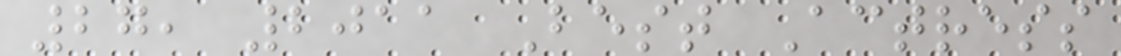27, 2011 Best Actress
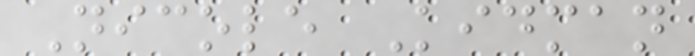Nicole Kidman
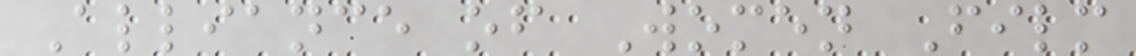Alliance of Women Film
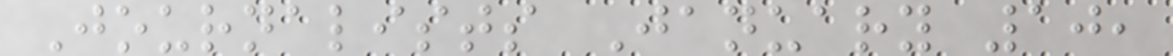Journalists January 10,
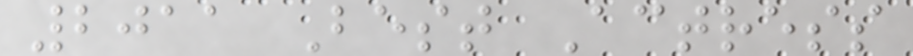2011 Best Actress
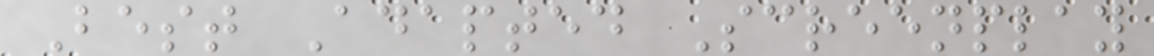Best Adapted Screenplay
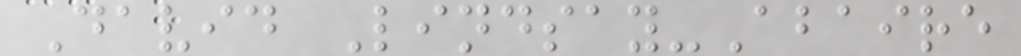David Lindsay-Abaire
